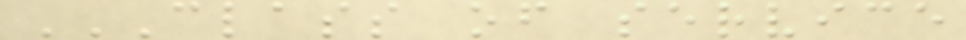CLASS OF SERVICE
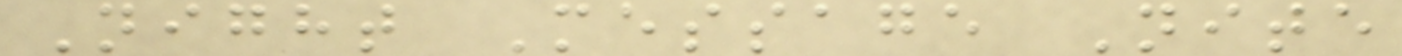Night Message Nite
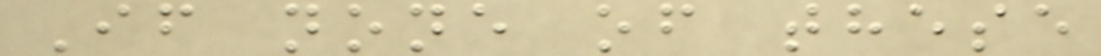If none of these
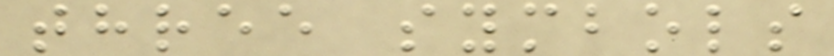three symbols
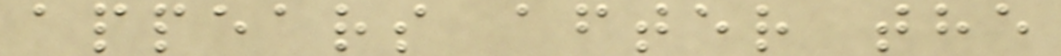appears after the
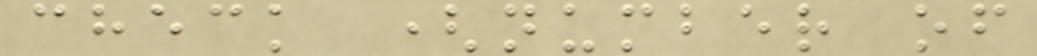check (number of
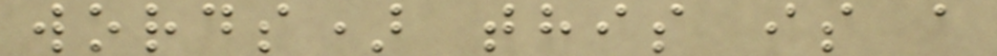words) this is a
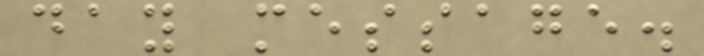day message.
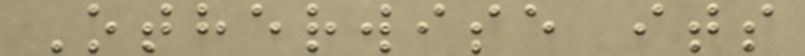Otherwise its
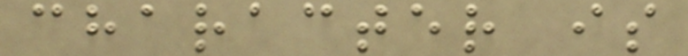character is
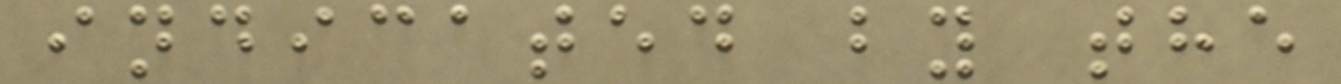indicated by the
